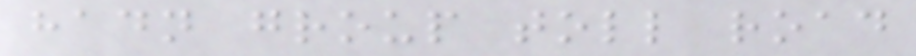hadn group toll road
